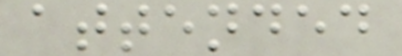attended
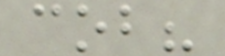cob?
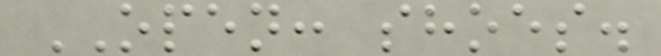OPEN: shoes.
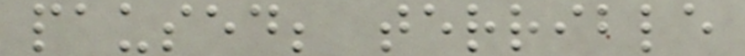paused; terrible
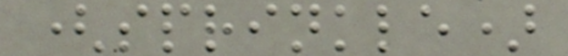(sprinkle)
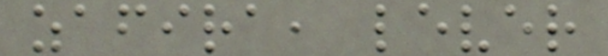zafira, lever
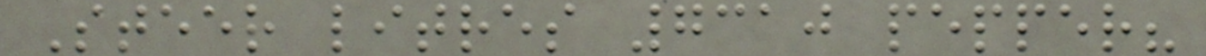Steer litres 7310 pepper?
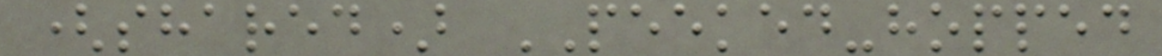(shared) PEEKED-hopped
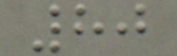80
